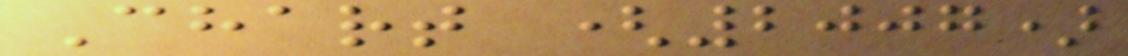Chart (2007)
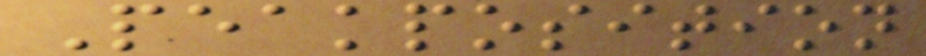Peakposition
